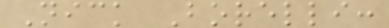Nick Borelli:
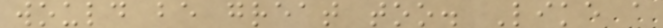would be great too. Like a
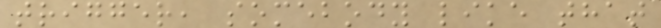trigger, somebody like that
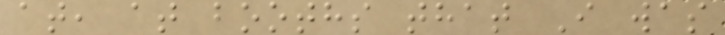at, at booths that I was
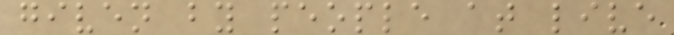given by people at live
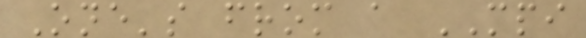One's from a MPI
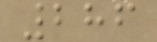286
